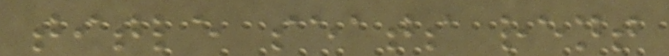title seats rent
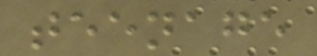teenage
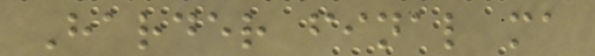Harder final ma
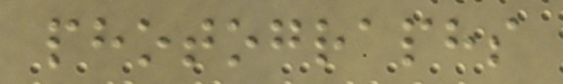photographs
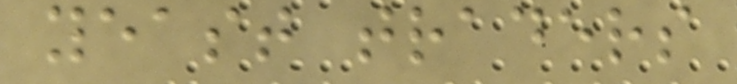yeast traders
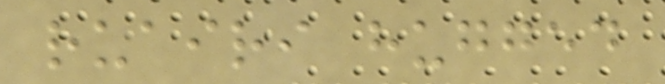ruairi hugged
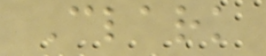Clark
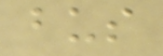bus
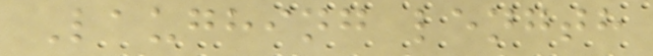Laughing length
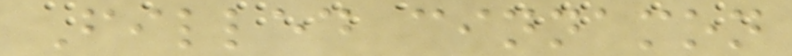Filled cinnamon
